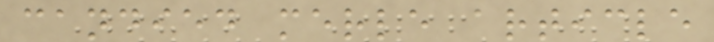candied merle article
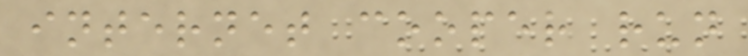internet cooper run
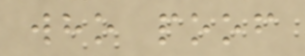who poof
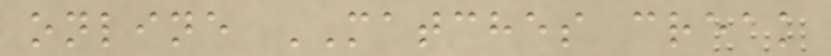online MATCHES creak
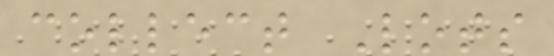collect Lots
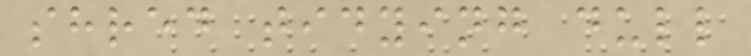shred tidying dull
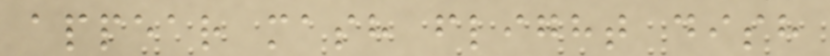appear mash flight dish
